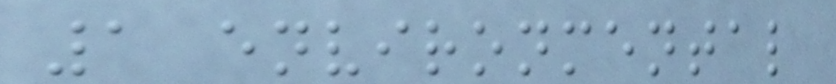1 environmental
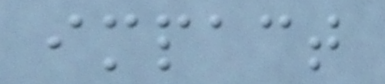impact
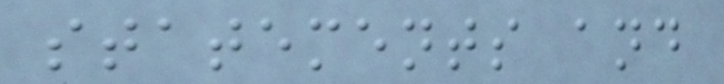statements and
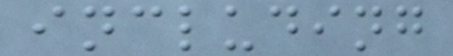including
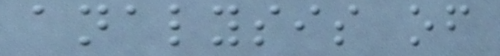analysis of
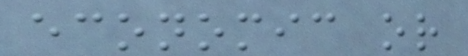economic or
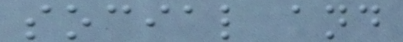social and
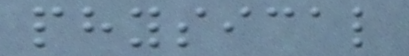physical
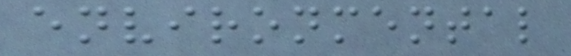environmental
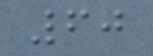60
